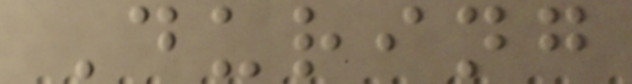During
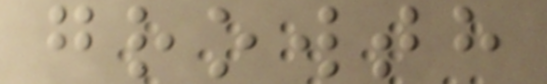growth
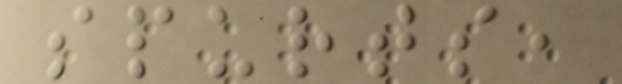spurts,
